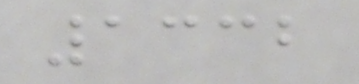1332
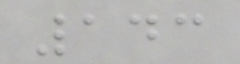143
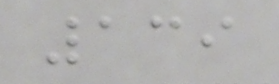139
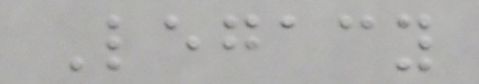Legacy
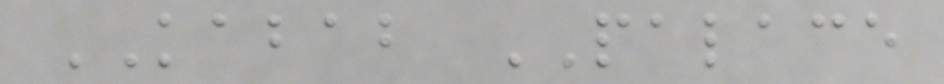KABAB PALACE
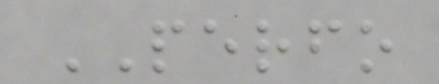PERFO
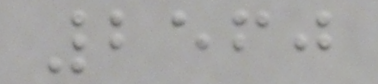2560
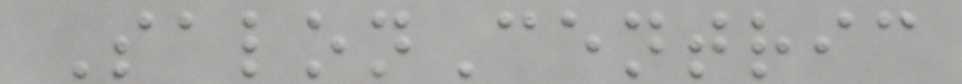SalonCentric
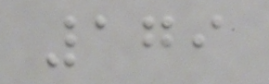179
